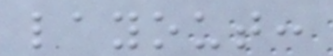layout:
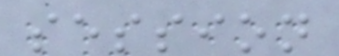session
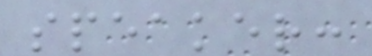speaker:
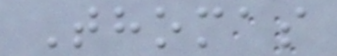Thomas
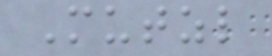Mutzl
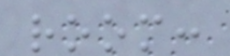room:
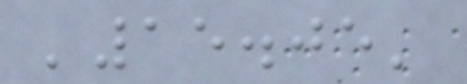'15.05'
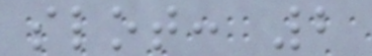slot: 2
